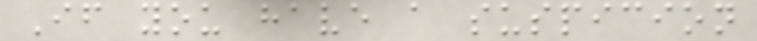If you have a suspicion
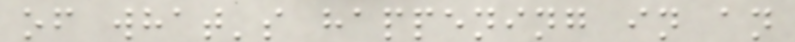of what's happening in an
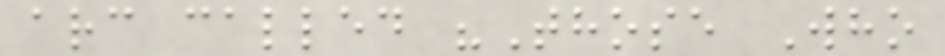arc called "Those Who
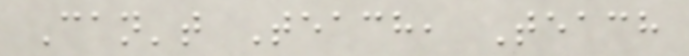Can't Teach, Teach
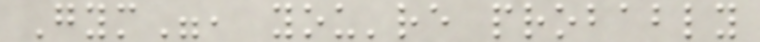Gym", you're probably
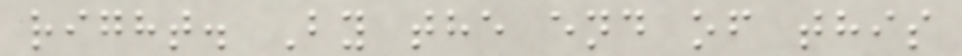right. By the end of this
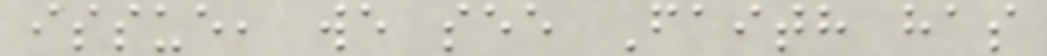issue, we see Faith has
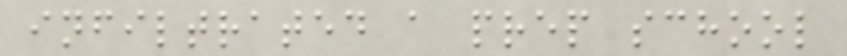infiltrated a prep school
